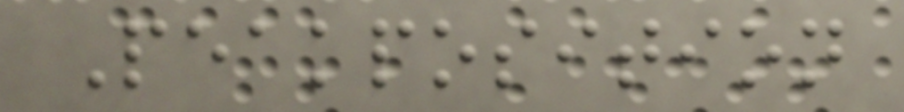Peakposition
